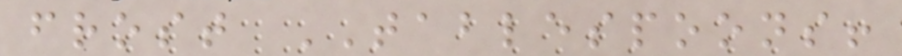frost TABLESPOONS!
